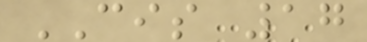CIS 17
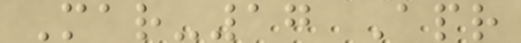Mar-17 Apr
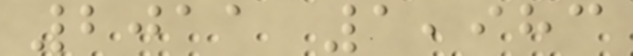2011 1,983
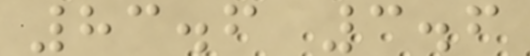83.6 3.6
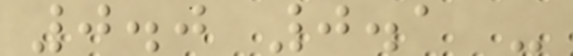0.0 0.1 -
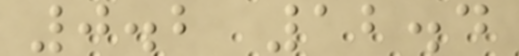0.2 12.4
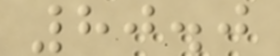80.0
